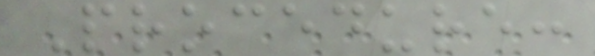Procedure:
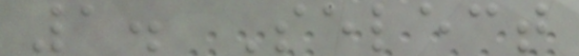1. Select
